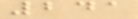241
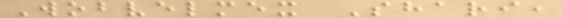Wobvelmex Shari,
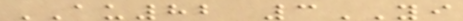AU82 3YI
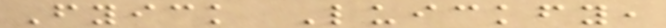Fyick Luickfy,
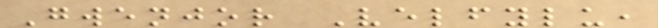Gwenjor Velfylu,
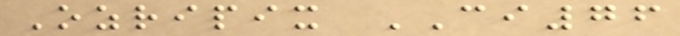Ozripix CI76
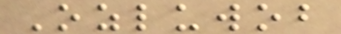Ozluwob
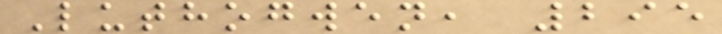Luthogwen, 295
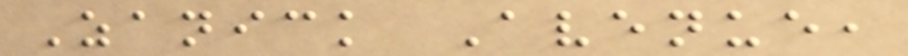Zanick Avenue,
